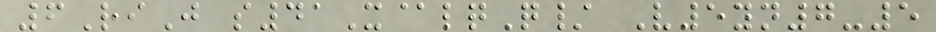6RiJ s41X@lqQ/ V5yn7-5
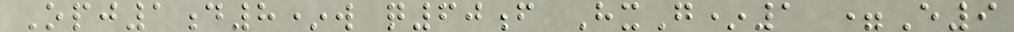Opj1d8*w q60f HxG*1 =E9
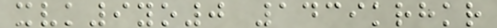xvk9yo0 1439krhkr
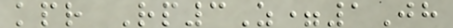kpr Rp3Z=1Jh
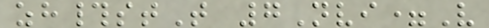zh#stT 7Nvi=V
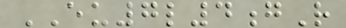EU7l4gR
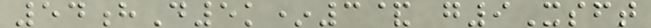54hD5k*3& g9Xsft
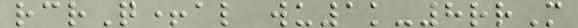rcrQ+al wu1k-8rrM
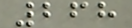268
